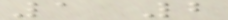1 2
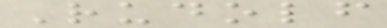Rudolf
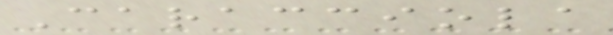Caracciola
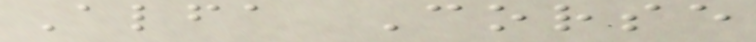Alfa Corse
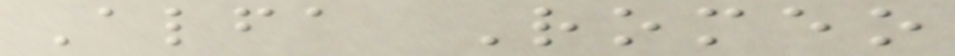Alfa Romeo
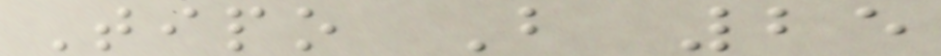Tipo B 25
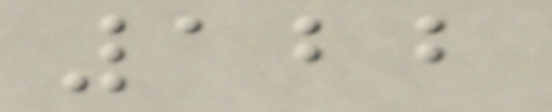122
